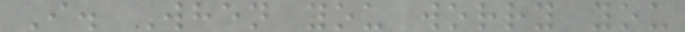I. When you worry you
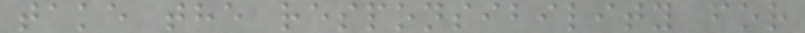take the responsibility for
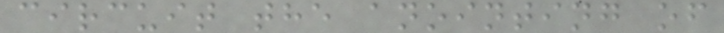circuit the anointing of
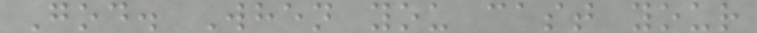God. When you cast your
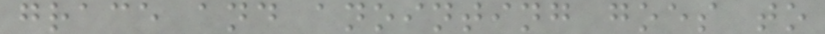grace and anointing goes to
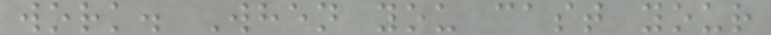work. When you cast your
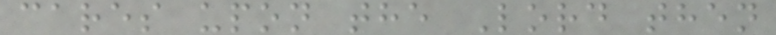cares upon the Lord then
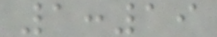1:19
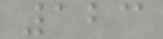123
